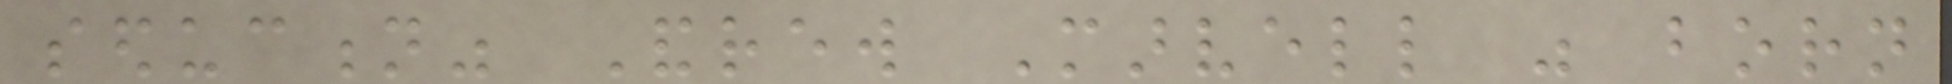seduction" Andrew Marvell was born
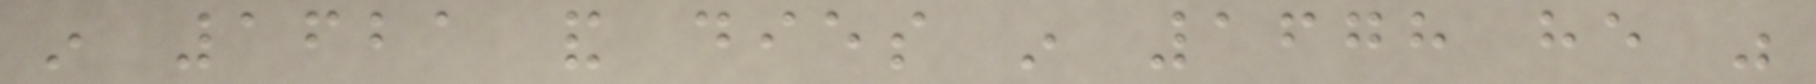in 1621 and dies in 1678 he was
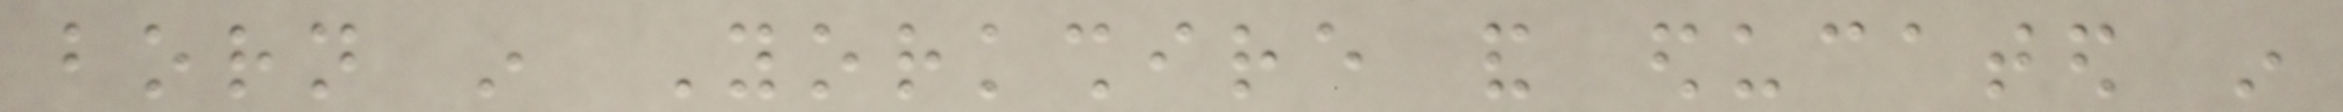born in Yorkshire and educated in
